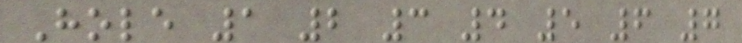Hole 1 2 3 4 5 6 7
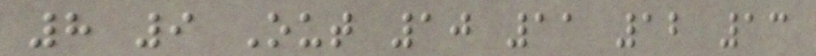8 9 Out 10 11 12 13
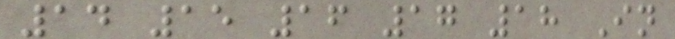14 15 16 17 18 In
